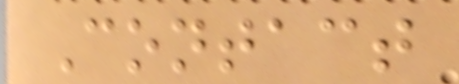Contact
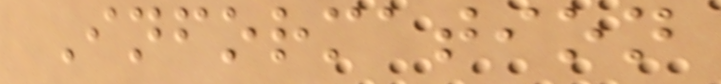Information
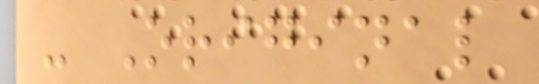- Original
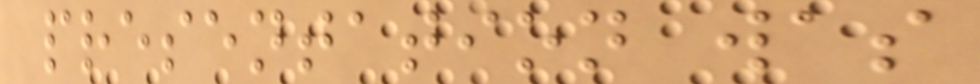presentation was
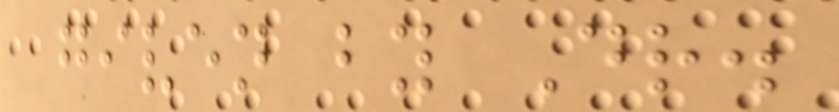given by Dr.
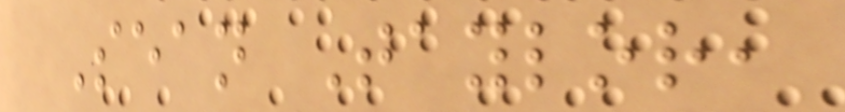Sean Taylor,
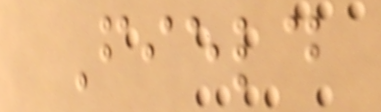Field
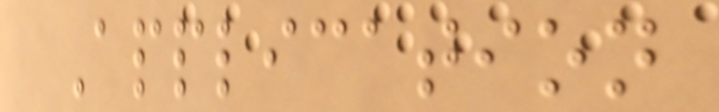Application
